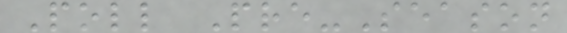Poll Pre-Season
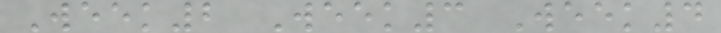Week2 Week3 Week4
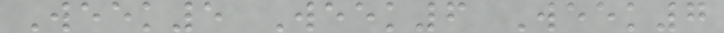Week5 Week6 Week7
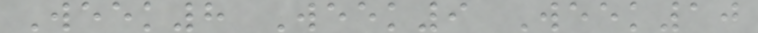Week8 Week9 Week10
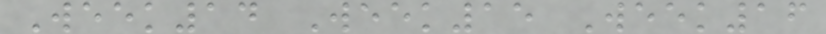Week14 Week15 Week16
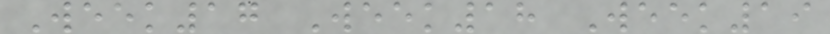Week17 Week18 Week19
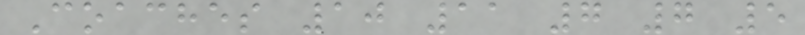Coaches 10 11 7 7 5
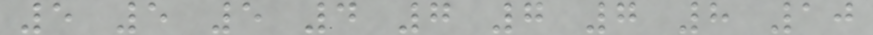5 5 5 4 7 7 7 8 10
